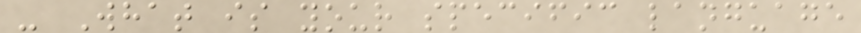- What is your specific language
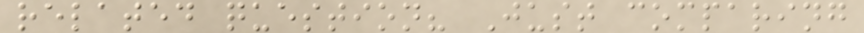related question? Just comparing
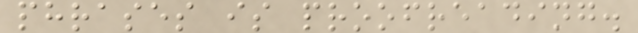phrases is proofreading.
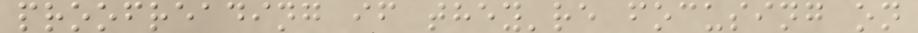proofreading if they're focusing on
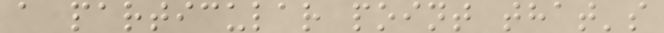a particular point that's
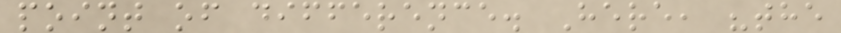point of difference. Here, "the
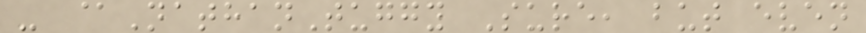- @NathanTuggy Sure, but even
